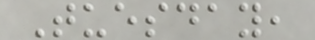Tuesday,
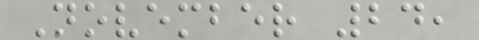November 24,
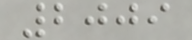2009
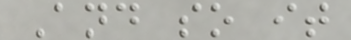And so it
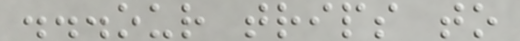...our trips to
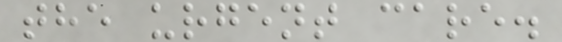the urgent care.
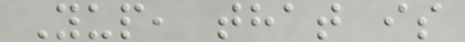Yup, that is
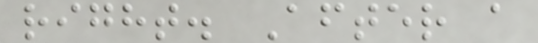right. After a
